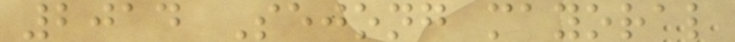2014 Sejong mayoral
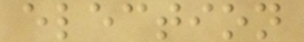election
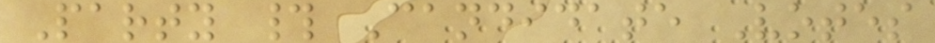Party # Candidate Votes
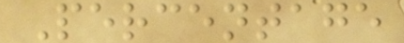Percentage
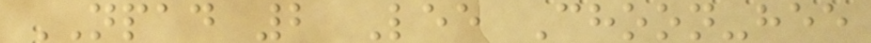NPAD 2 Lee Choon-hee
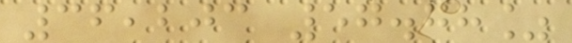36,203 57.78%
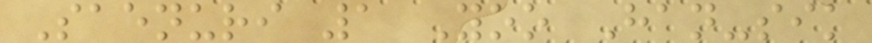Saenuri 1 Yoo Han-sik
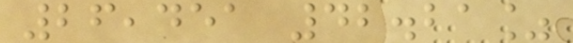26,451 42.21%
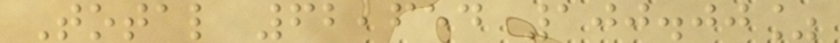Total 62,654 100.00%
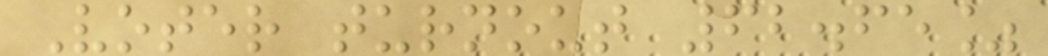Voter turnout 62.65%
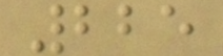225
